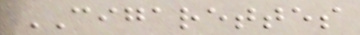CIGARETTES
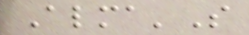Alma'S
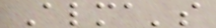Alma's
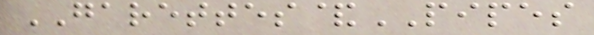GARETTES&PIPES
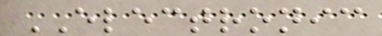ELECTRONIC
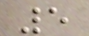5
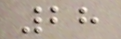28
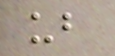ub
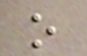o
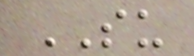SU
